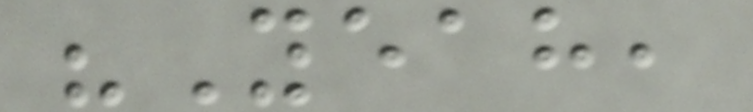"Yeah,
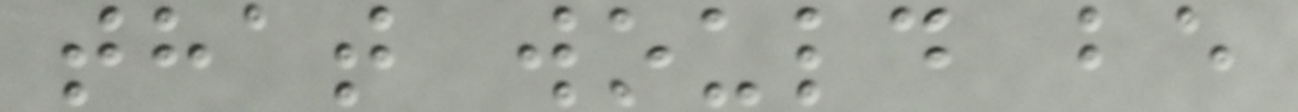that would be
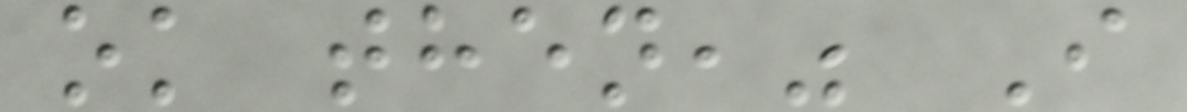ok then," I
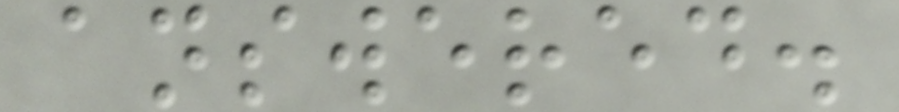answered.
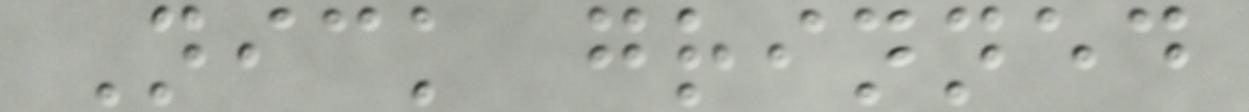Nick grinned
